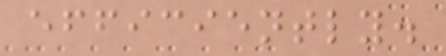efficiently.
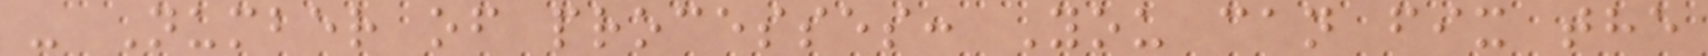- Number of processes: You can fix the
